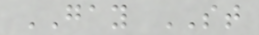GAY ST
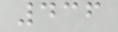436
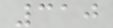310
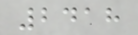2418
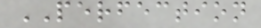PERFECTION
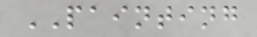PAINTING
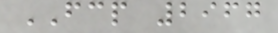FCP 2967
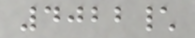4022\
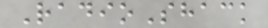RadioShack
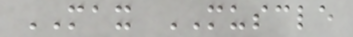MAX MUSCLE
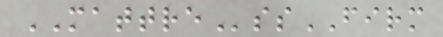MATTREssFIRM
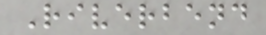Riverbend
